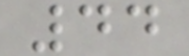44
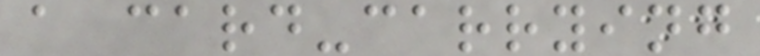a card-carrying
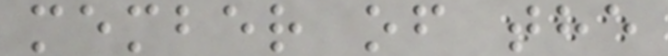member of the
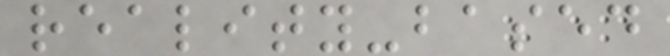reality-based
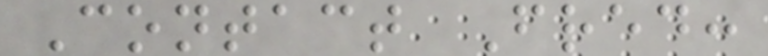Contact Fred:
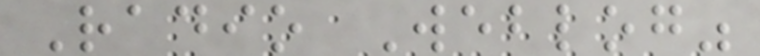Radio Weblog"
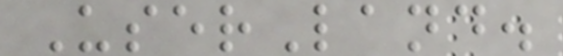UserLand.
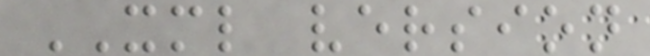XML version
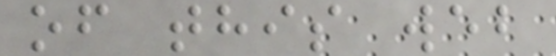of this web
